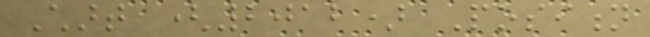Chart (2012) Position
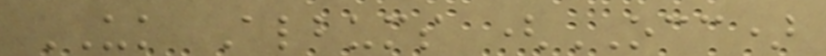UK Albums (OCC)
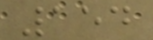154
